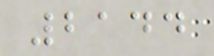2144
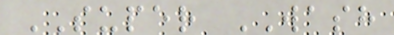SUPER WASH
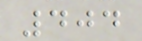404
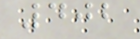402
